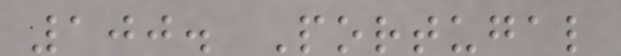100. Portugal
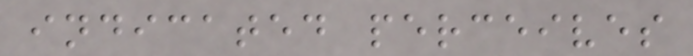indicated perceives
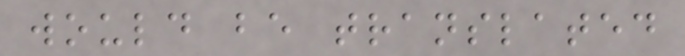would be translated
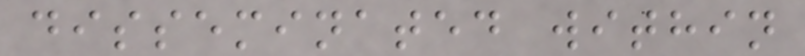disseminated within
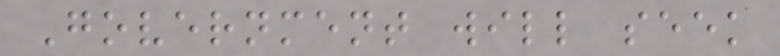Government will seek
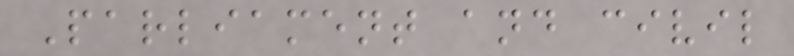Parliament and civil
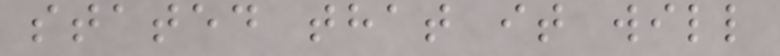stated that it will
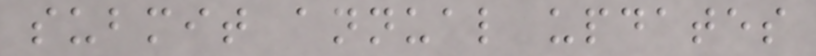submit annual updates
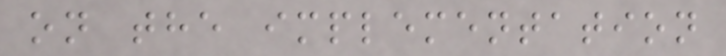on the implementation
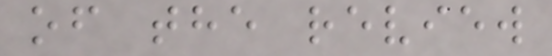of the review
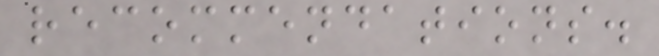recommendations.
